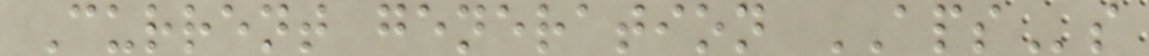Current generation APSs
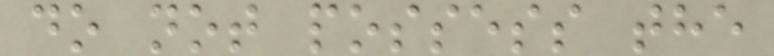do not possess the
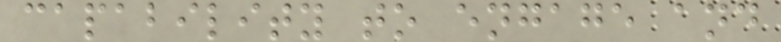capability to engage and
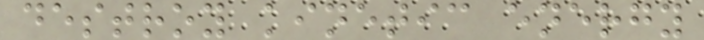destroy kinetic energy
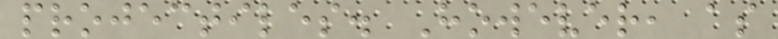projectiles. However, as
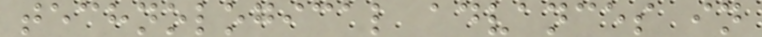technological advances in
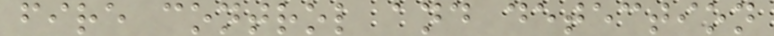fire control and detection
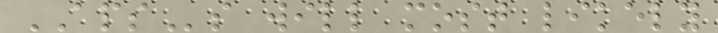APSs will most likely
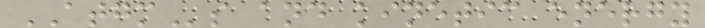ATGMs and kinetic energy
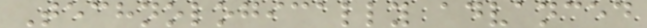Technologically advanced
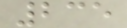235
